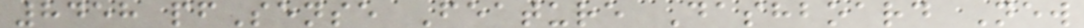8458 pfSense Feature Dashboard New
